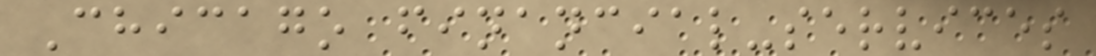Chicago financial-services
